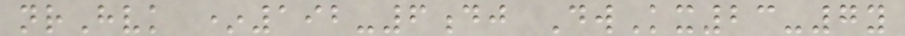nrHvk *192-6dj DwKx23-7y
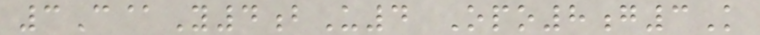3C@Y4bU4 Opo8g3K
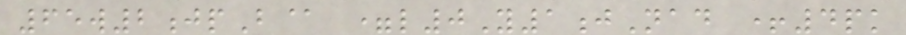65w2jpB@ =l0Y1jNad +4pk
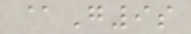@G9s
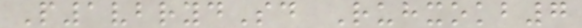P1vbrydSd Ruhxokb7
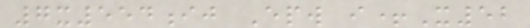7x554ij Epw i+X52
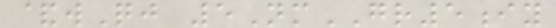&wQj 5NmGR5iy
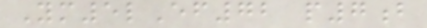Ym5lEf72 p7b
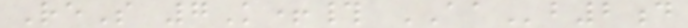ReS 7K+# AAb2d
